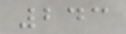243
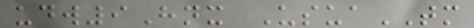udw9Hnx UsuaTM
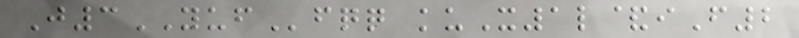J3YUFfqq kuX1l&iF2
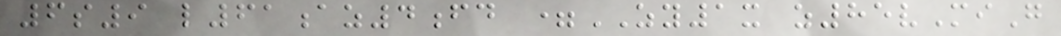6s9 l61az4fd =ZY1x z85vMiG
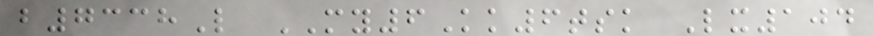b7338L MY6Kk6tsk Lx104
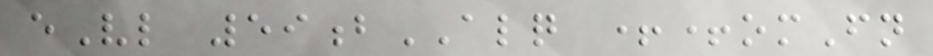eVl 59bALQ ++omFn
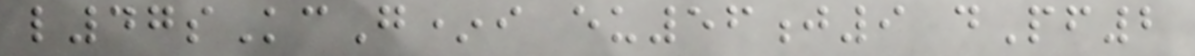l47sKcG*i eu56j9 dPf2
